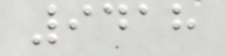9418
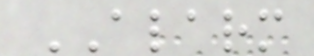ALARM
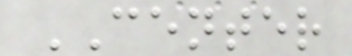CENTER
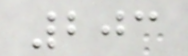203
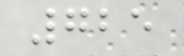725
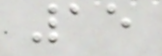15
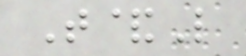T&L
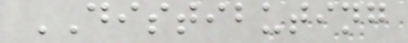DISTIBUTING
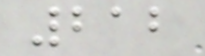212
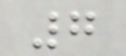7
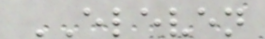ELEVEN
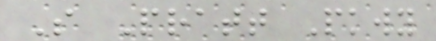S Pratt Pkwy
